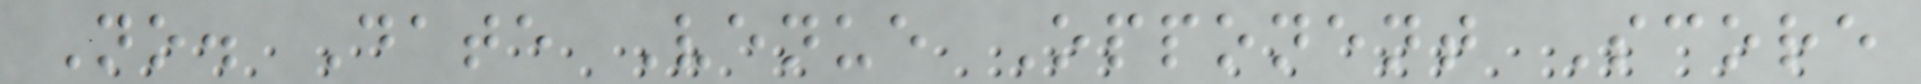No. Date Venue Opponent Score
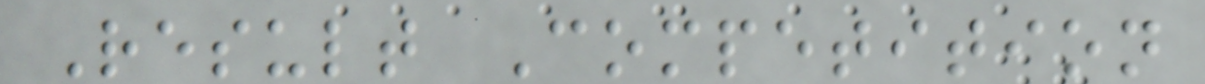Result Competition
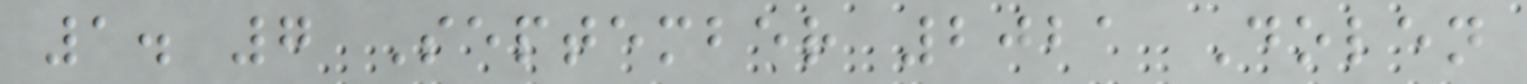1. 7 September 2021 Dolen
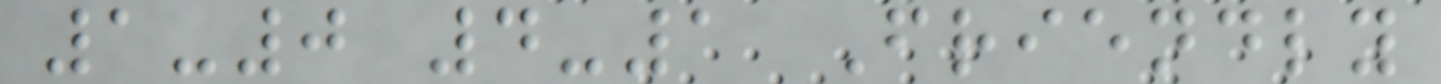1-0 4-1 Friendly
